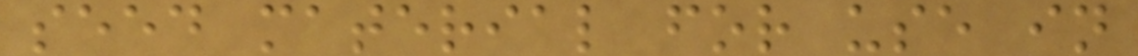seed material for use in
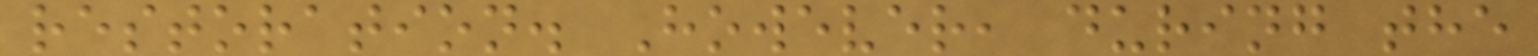restoration. However, during the
